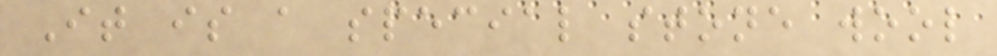It is a special stone wool
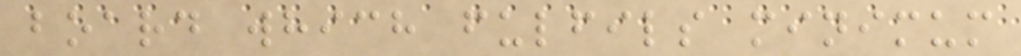board which fulfils minimum
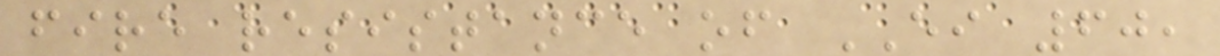fire resistance of EI 60,
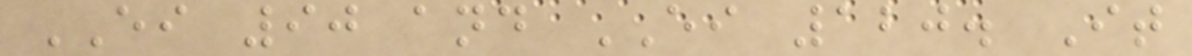EI 90 and EI 120. It
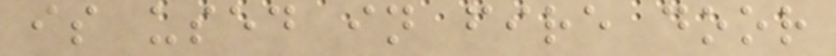is used in fire door
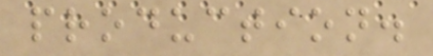production.
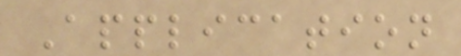Application
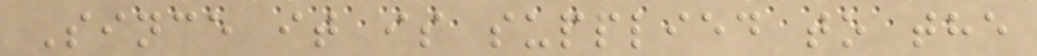Since it is supplied to the
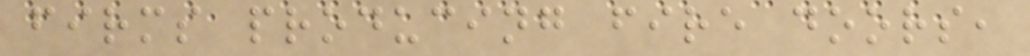firms producing fire doors,
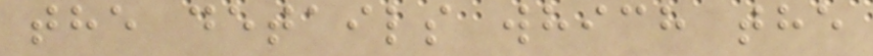the details which the
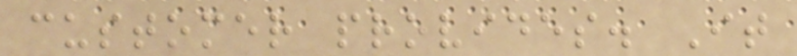customer provides. It
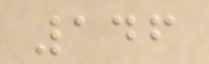146
